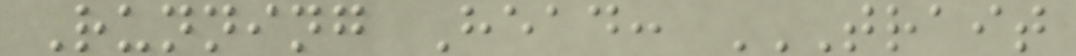Running Head: TRAIT
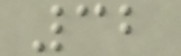32
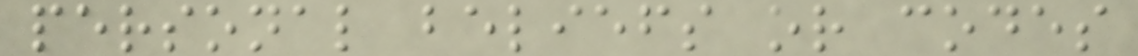personal beliefs or codes
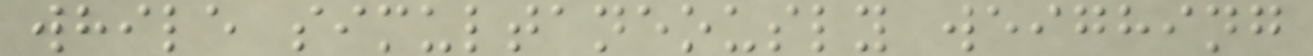while simultaneously weighing
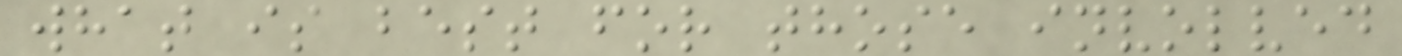what is best for those involved
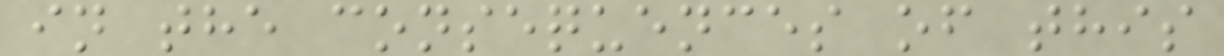in the consequences of this
